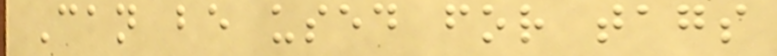Can be used for tags
